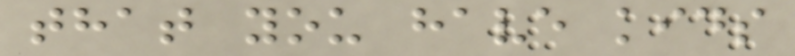that you have kids
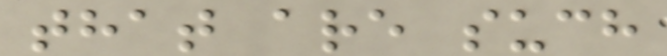that are such
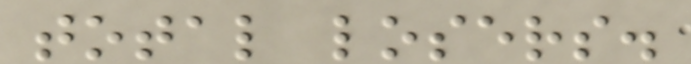total losers.
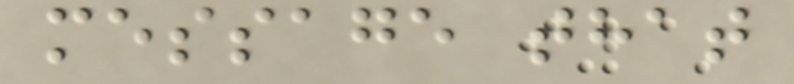message that
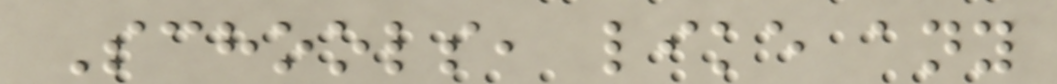Schools, like any
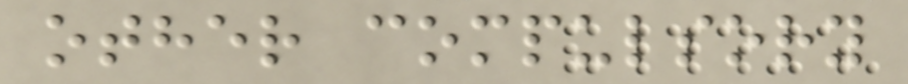other compulsory
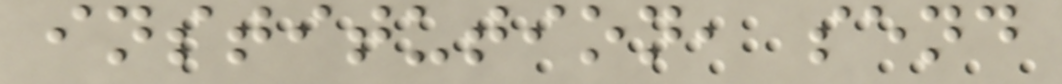institution, send
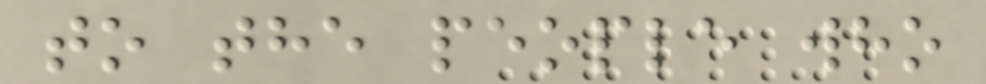to the people who
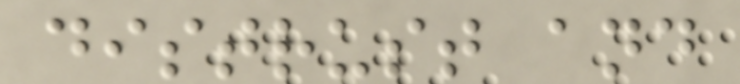distrust and
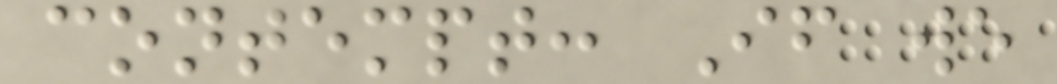contempt: If we
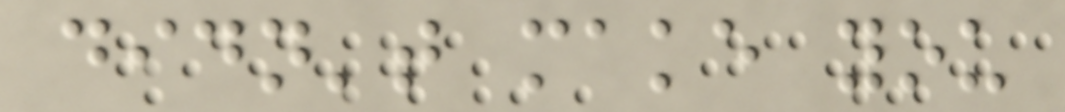didn't make you
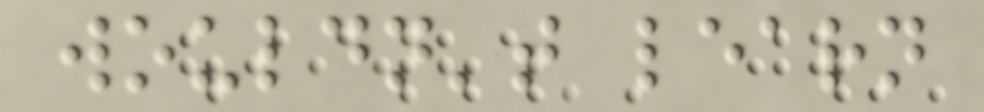wouldn't learn
